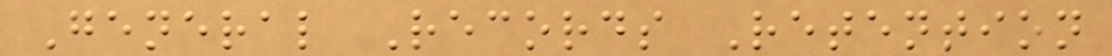General Records Retention
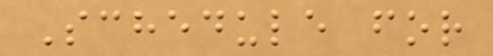Schedule for
